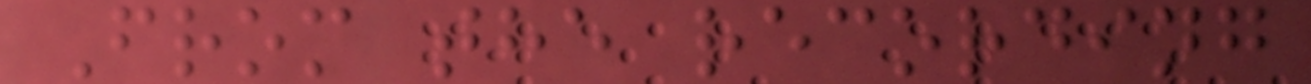From the recording
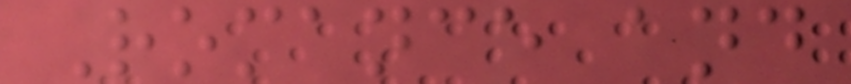Romance and
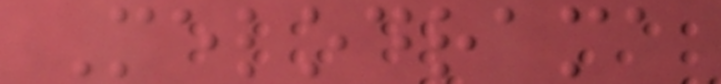Melodrama
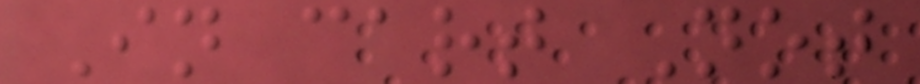In cart Not
